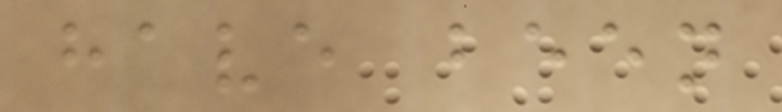have been
